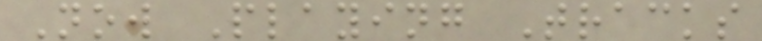Now Playing Tracks
